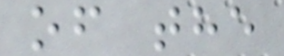of the
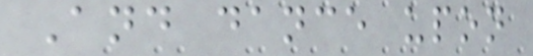And dance upon
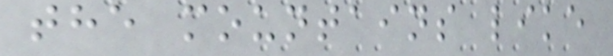the mountains like
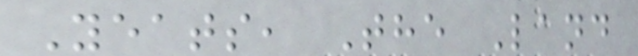Yeats, The Land
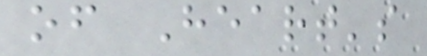of Heart's
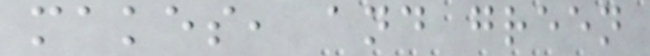makes, and green
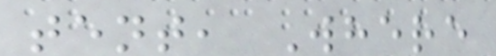tent, Where
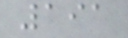191
